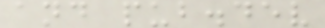and pub.dev
